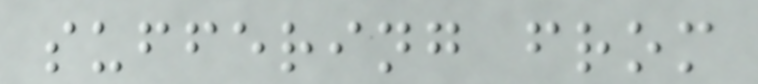suffering from
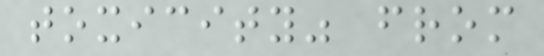toxicity" from
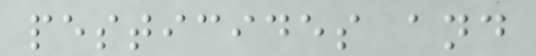pesticides and
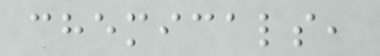chemicals,
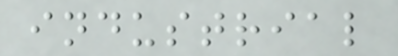industrial
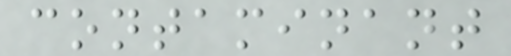contaminant
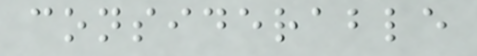considerable
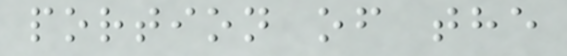portion of the
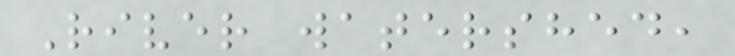River watershed,
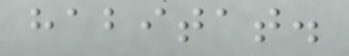habitat.
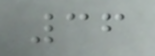36
